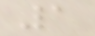1
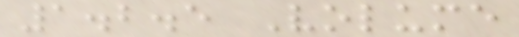1.2.5 Volume
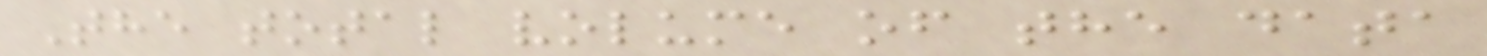The total volume of the data
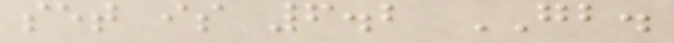set is 6.2 GB.
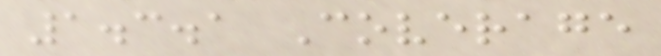1.3.1 Coverage
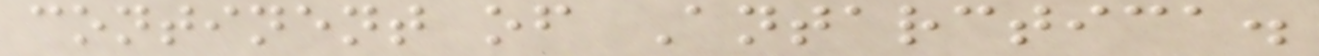continent of Antarctica.
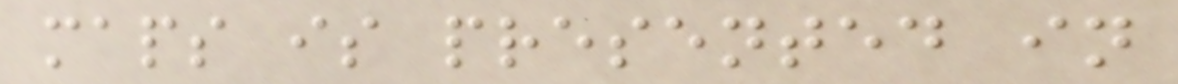maps is presented in
